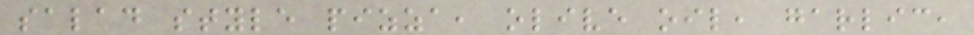salad style pizza, olive oil, garlic,
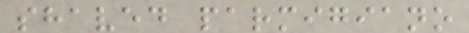shaved parmigiano
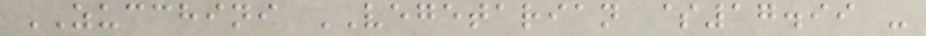ZUCCHINI VEGETARIAN $17.99 -
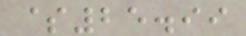$25.99
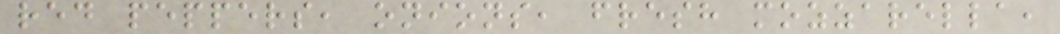red peppers, onions, fresh mozzarella,
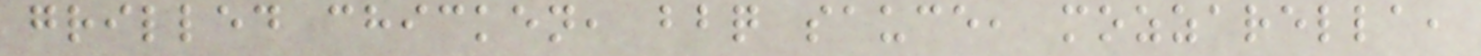grilled chicken, bbq sauce, mozzarella,
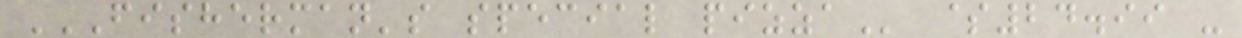FISHERMAN'S SPECIAL PIZZA $24.99 -
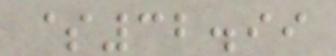$32.99
